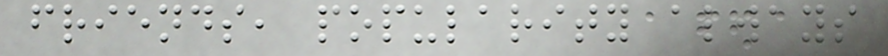friends, popularity always
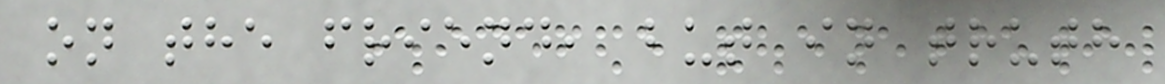on the friend, but in truth
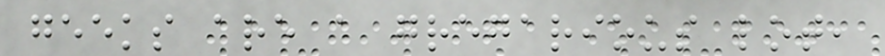geeks are a gregarious lot,
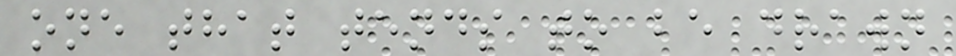one that tends to be drawn
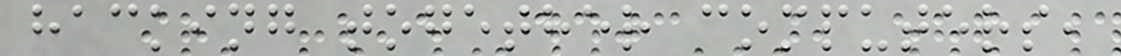hacking together computers,
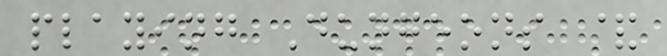playing Dungeons &
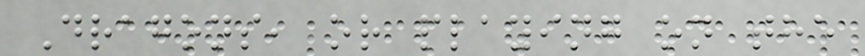Dragons, or playing on the
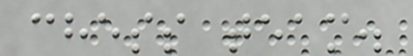chess team.
